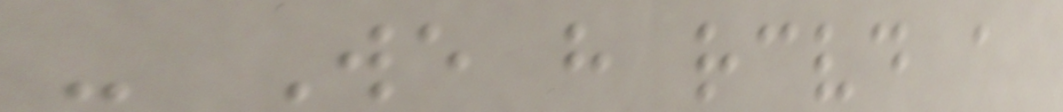- We have received a
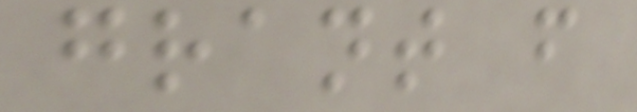grant from
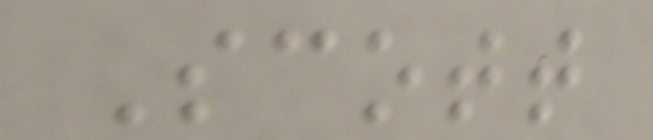Scott
